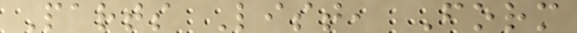Parts List, Form
